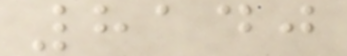8140
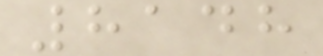8148
